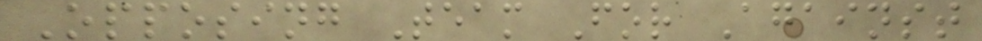Opposing Team For Against
